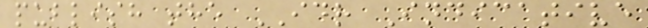publish the IDR Indicative
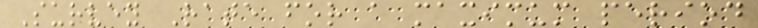Survey Rate for a maximum period
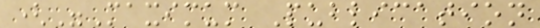("Maximum Publication
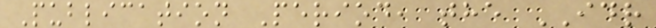Publication Period, the IDR
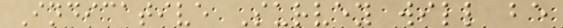Indicative Survey will be
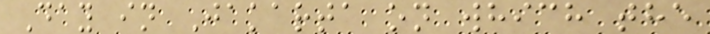Day in Jakarta on which the
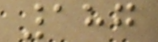187
